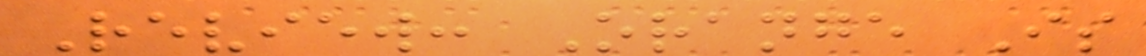Review: Orange Is
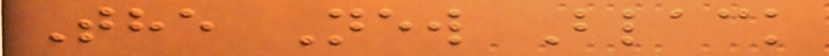The New Black
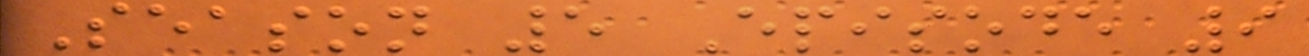Season 5 Episode 9
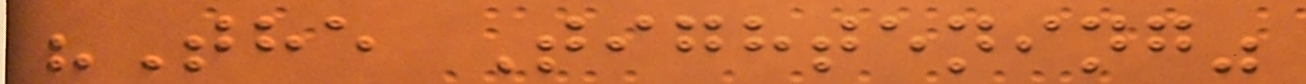"The Tightening"
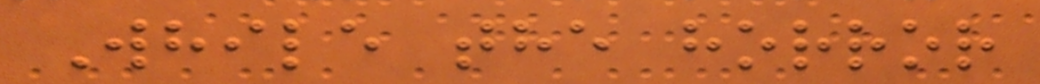While the horror
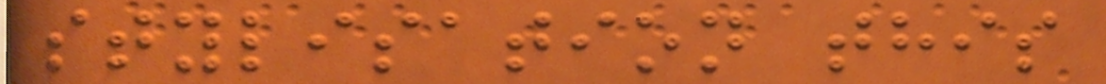stylisation this
